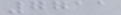7711
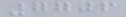7706
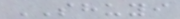SHUYI
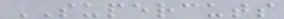SUPERCUTS
